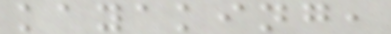kayaking,
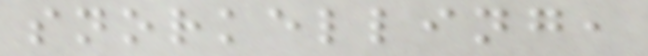snorkelling,
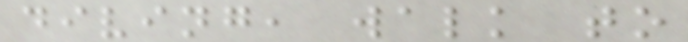diving, walk to
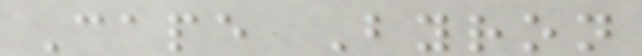Cape Byron
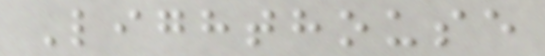Lighthouse
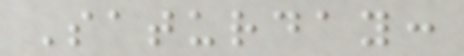Saturday:
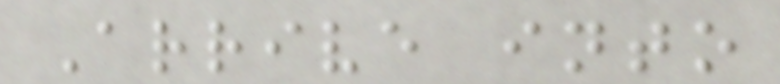Arrive into
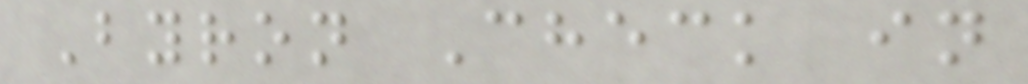Byron Check in
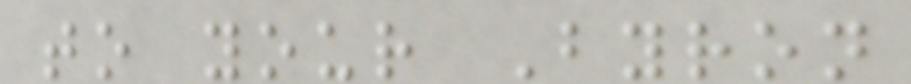to your Byron
